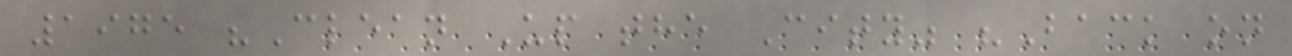1975 "Clean Up the City" "Back on
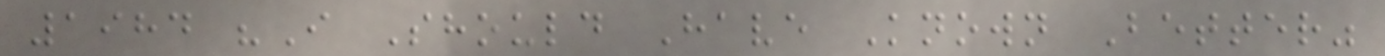1984 "I Should Have Known Better"
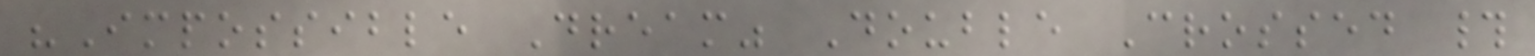"Impossible Dream" Double Crossed #
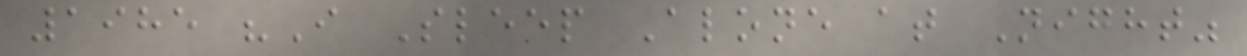1985 "I Sleep Alone at Night"
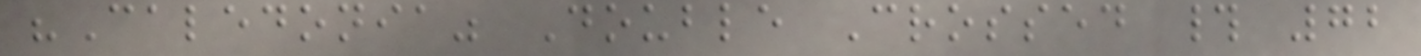"Caledonia" Double Crossed # 72
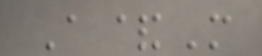A&M
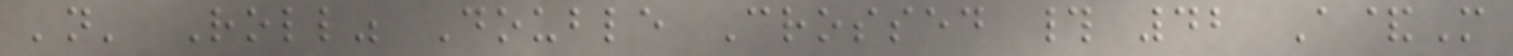'n' Roll" Double Crossed # 42 A&M
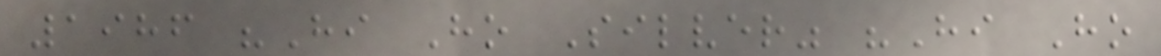1986 "Hi Ho Silver" "Hi Ho
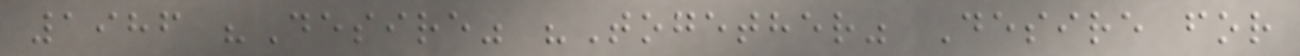1986 "Desire" "Together" Desire for
